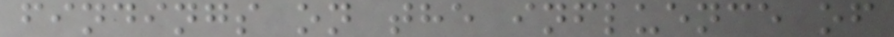findings on the influence of
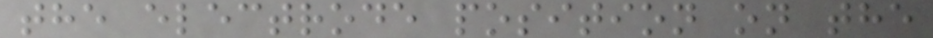the electrode position on the
